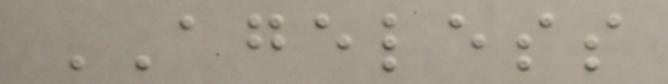AGELESS
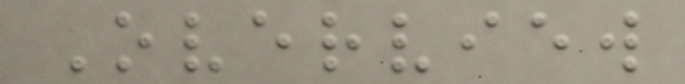Overview
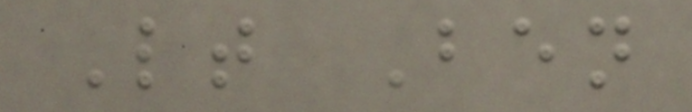Lt Ben
